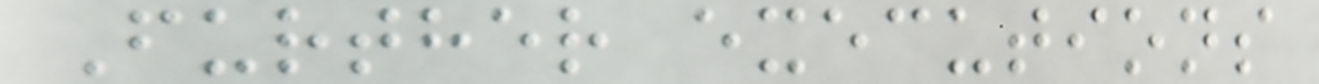Further executions
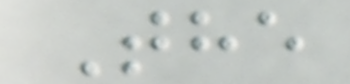The
